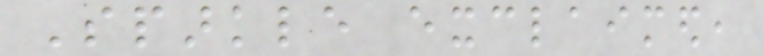Sparkle exclaimed,
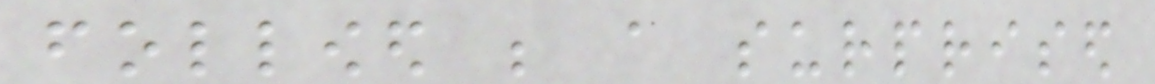followed be a surprised
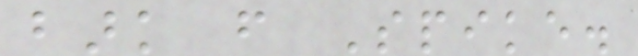bark from Spike.
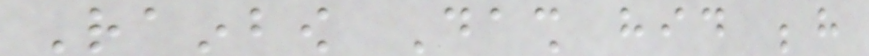Rainbow Dash hid behind
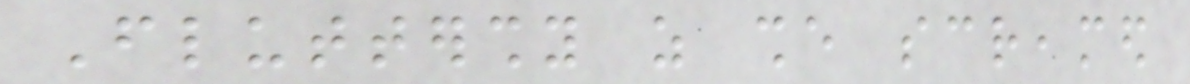Fluttershy as she screamed
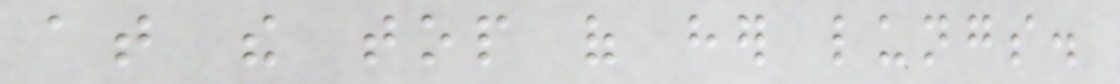at the top of her lungs.
